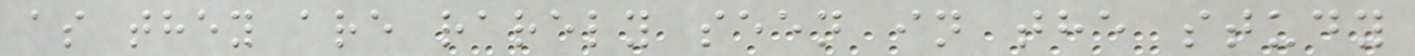as they are rarely seen in the study
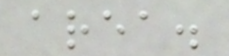area.
